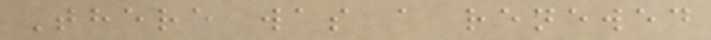There was a renewed
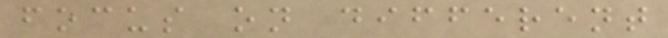focus on different
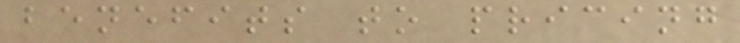benefits to pricing
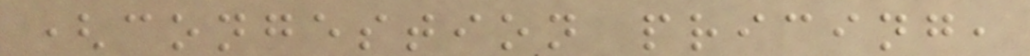(congestion pricing,
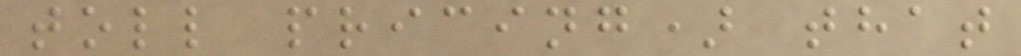toll pricing) that
